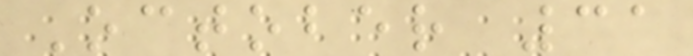October 31
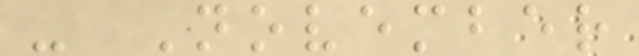- November
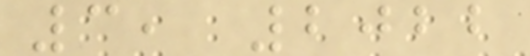3, 2022
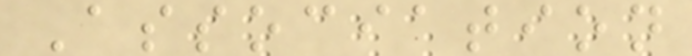Association
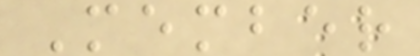Member
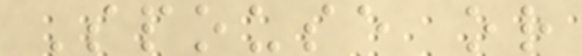Spouse or
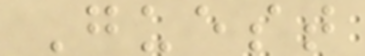Guest
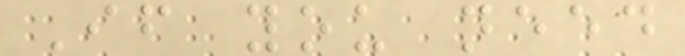If you need
